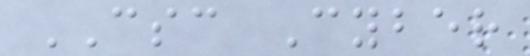CSC Cyber
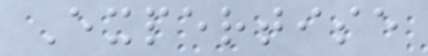Expertise
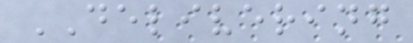DELIVERING
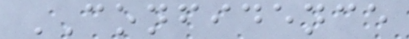CONFIDENCE
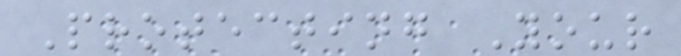Protecting Your
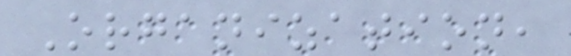Organization,
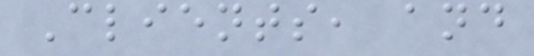Clients, and
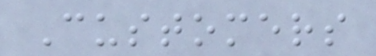Customers
